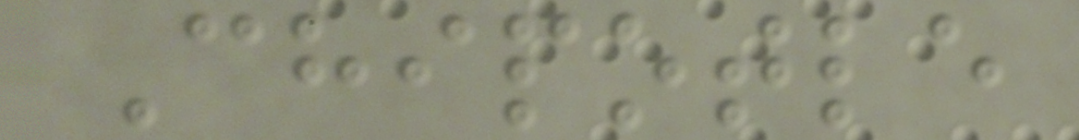Chipotle
